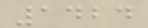1424
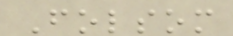Folsom
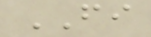FI
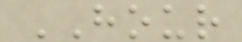HOUR
